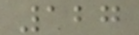127
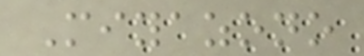Miyazono
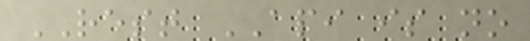REST API is no
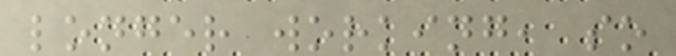longer working, so
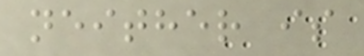neither is
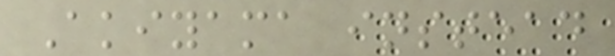Akiyama instead
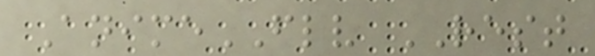AnimeFLV REST
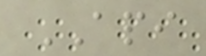API
